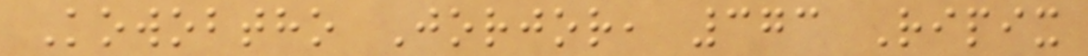Kowobtho Jorjor, 373 Ripix
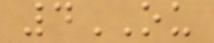4OU
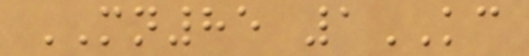MN85 1KC
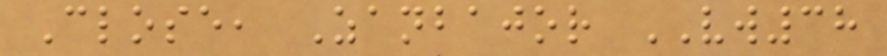Close, Zanbajor VW38
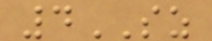4SZ
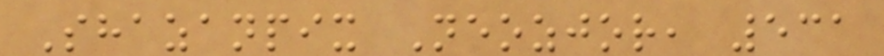Shazanpix Neozjor, 531
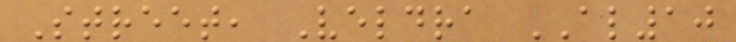Street, Veldra AL10
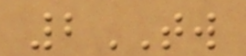2TW
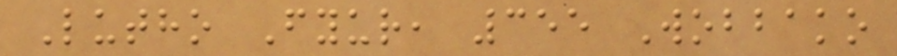Lutho Fyur, 355 Wobbako
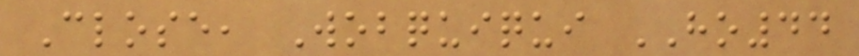Close, Wobquiqui HO44
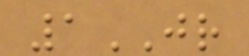1JR
